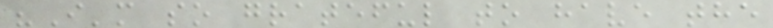"I'm so grateful to have the
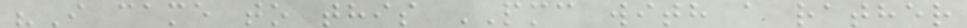"I came to this PMC with a rather
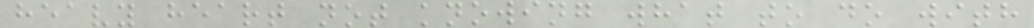heavy heart not knowing what to do with
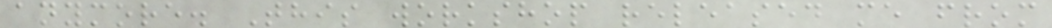anymore. This workshop released me from
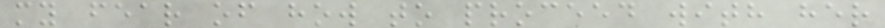my fear of how to proceed with her
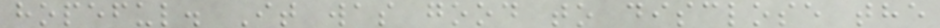hopeful. It was good to disclose the
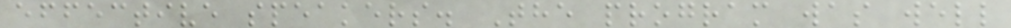effective speakers. The program was well
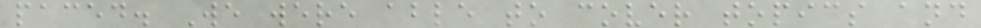paced. We were able to cover topics and
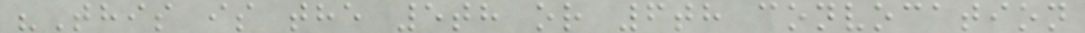"This is the 5th or 6th convocation
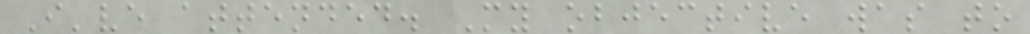I've attended. My objective was to
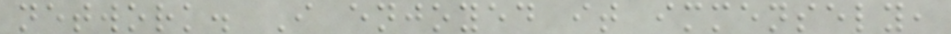network. I enjoyed it immensely,
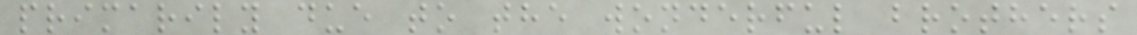primarily due to the wonderful brothers
